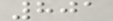801
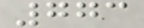773
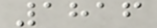1816
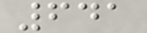641
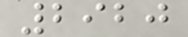2920
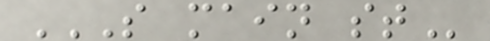S MAIN ST
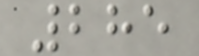285
